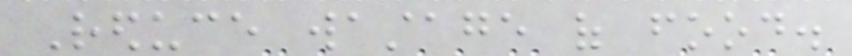Reduce wastage of food.
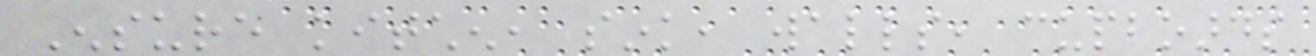Ensure kitchen, sink, walls, cupboards
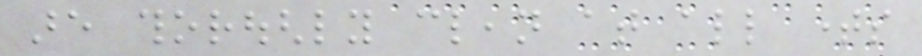are thoroughly clean at all times
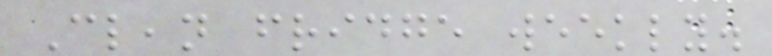Clean fridge weekly.
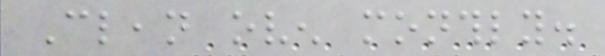Clean oven monthly.
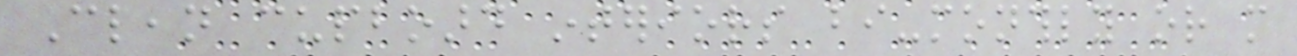Clean cupboard interiors bi-monthly or more
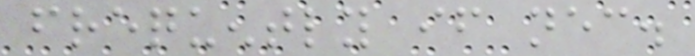frequently if necessary.
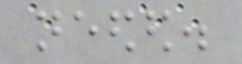needed.
